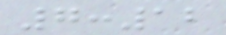7:12
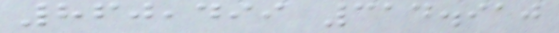860,499 314.910
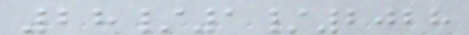28/1/2028
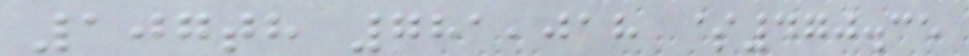107th 781,018 $470.35
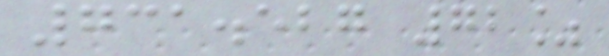731.527 72%
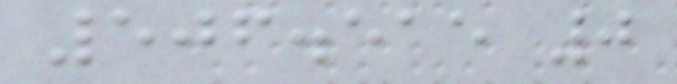506.515 0
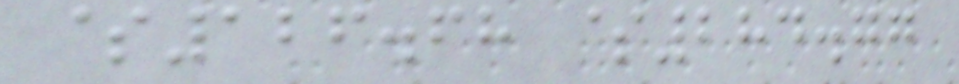$126.68 $284.77
